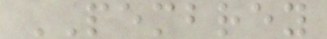PEMBREY
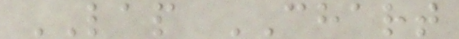LAP CHART
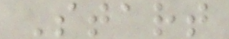Start
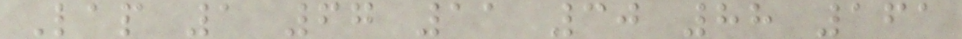Lap 1 67 11 30 88 161
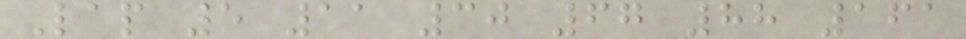Lap 5 11 30 67 88 161
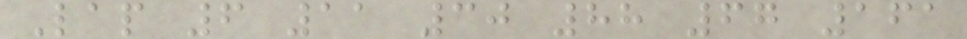Lap 6 11 30 88 67 161
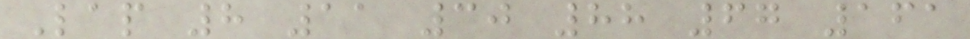Lap 8 11 30 88 67 161
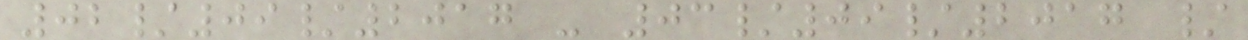02/09/2017 - 03/09/2017 /
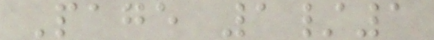Page 1/1
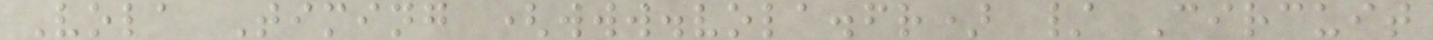Vola Timing (www.vola.fr) / Circuit
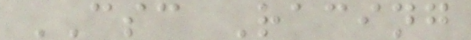CSC Racing
